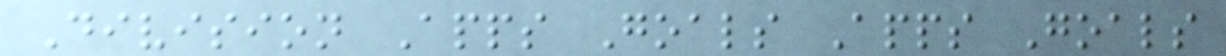Division Apps Goals Apps Goals
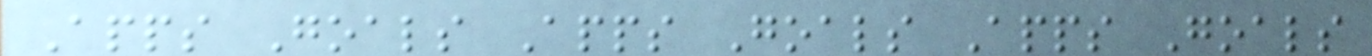Apps Goals Apps Goals Apps Goals
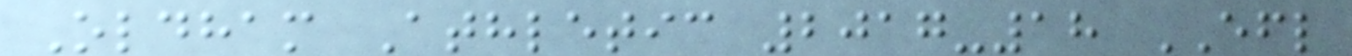Oldham Athletic 2017-18 EFL
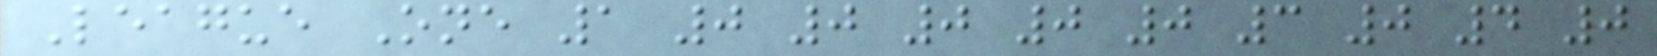League One 1 0 0 0 0 0 3 0 4 0
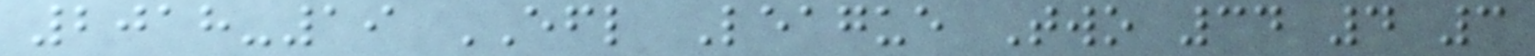2018-19 EFL League Two 34 4 3
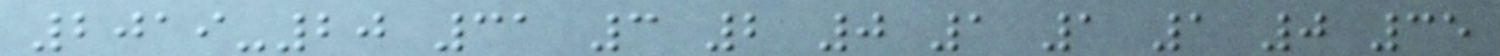2019-20 31 3 2 0 1 1 1 0 35
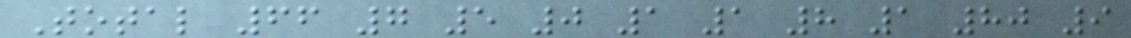Total 66 7 5 0 1 1 8 1 80 9
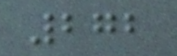272
